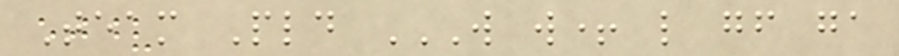Team Pld W W+ L GF GA
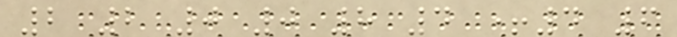2 2 0 0 8 4 +4 6
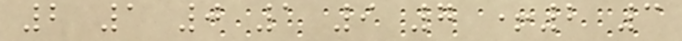2 1 0 1 9 7 +2 3
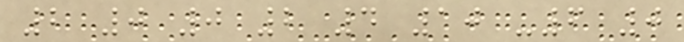2 0 0 2 4 10 -6 0
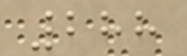288
